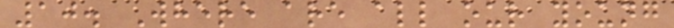10. Where are all our young
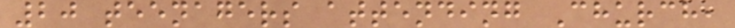20 teenagers attending Church,
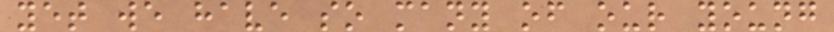yet we have so many of our young
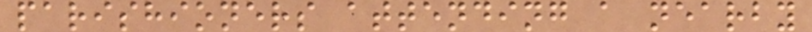parishioners attending a nearby
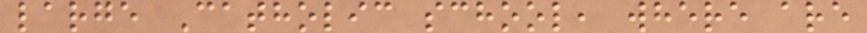large Catholic school, where are
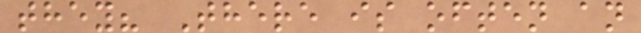they? There is often an
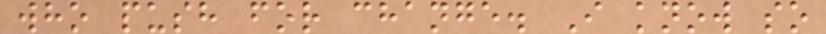who push for change. I know so
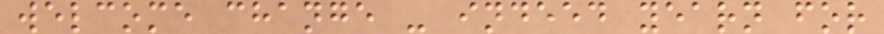welcome change - indeed yearn for
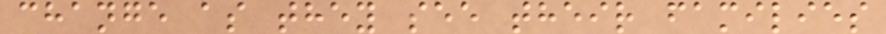change as they see their families
